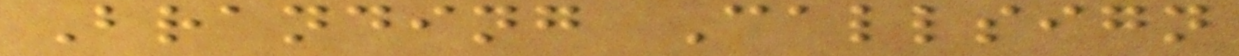Branding Callsign
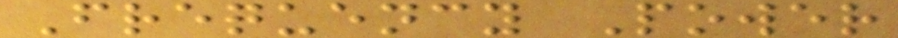Frequency Power
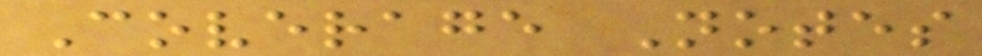Coverage Notes
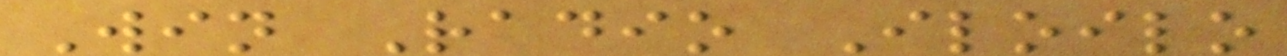Win Radio Iloilo
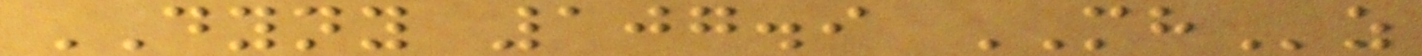DYNY 107.9 MHz
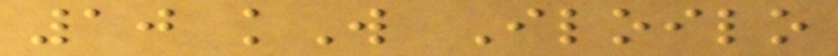10 kW Iloilo
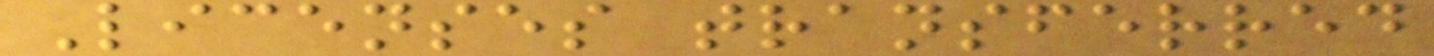Licenses transferred
